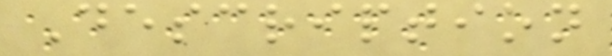Description
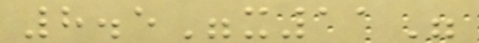8.5"x11"
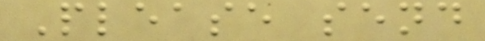Please send
